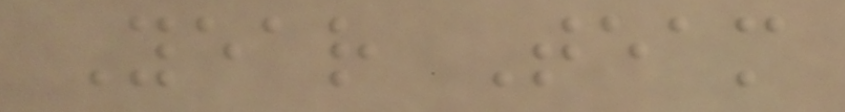Year Team
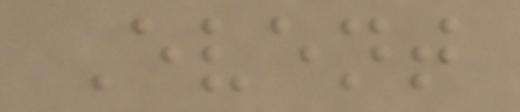Event
